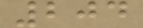204
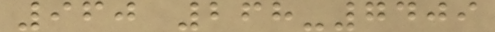960 268-7409
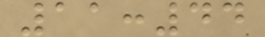11:44
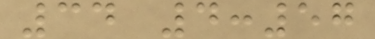34 4:57
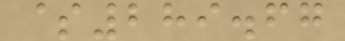$289.67
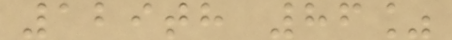129th 86%
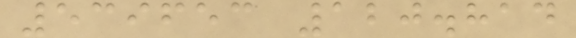539653 120.814
